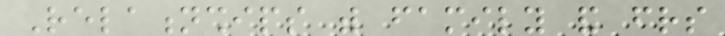Relationships with family and friends
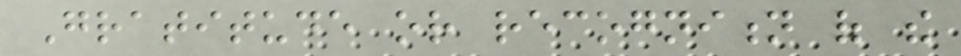Gratitude or recognition of the
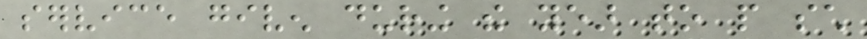service given during the year to people such
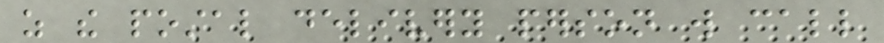as the postal delivery person will call
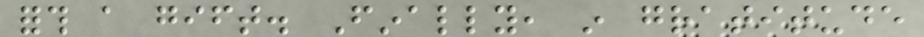forth a gift. Finally, in gratitude
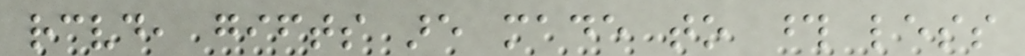received, gifts are made to those less
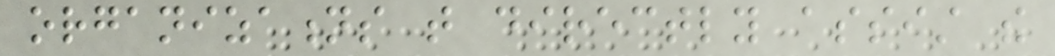organizations that directly assist the
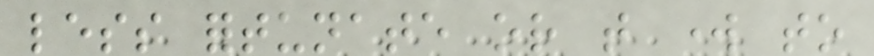less fortunate or that work to
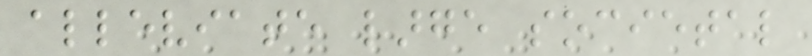alleviate large societal
